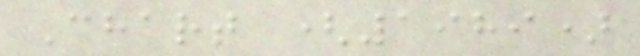Chart (1989)
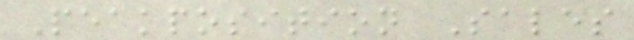Peakposition Sales
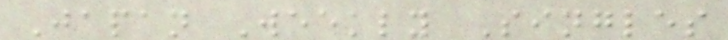Japan Weekly Singles
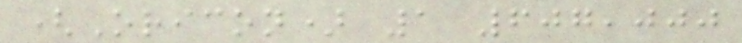(Oricon) 1 607,000
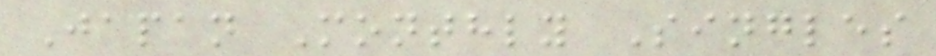Japan Monthly Singles
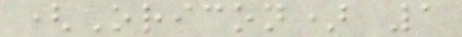(Oricon) 1
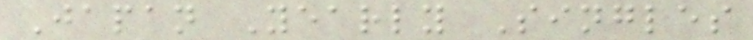Japan Yearly Singles
